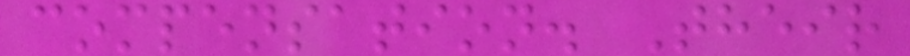compensation. Their
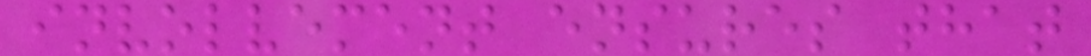involvement ensures that
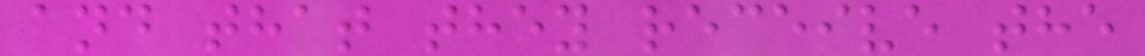and that they receive the
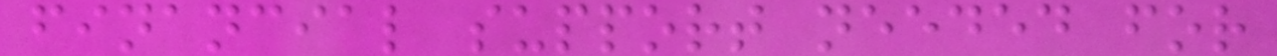financial support needed for
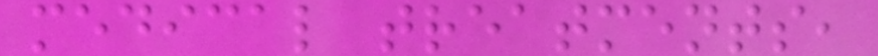medical treatments,
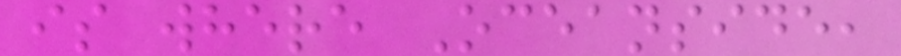is where Oceanside,
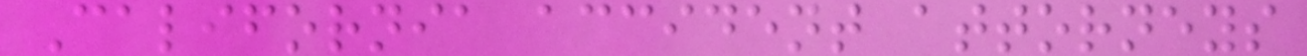California accident attorneys
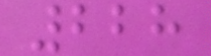228
